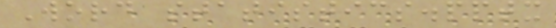Word statistics.pptx
